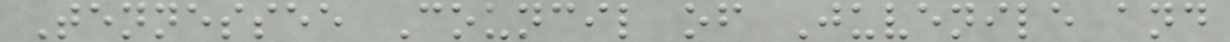Tennessee Council of Juvenile and
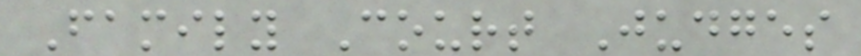Family Court Judges
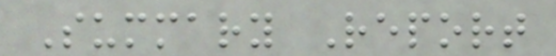Summary Report
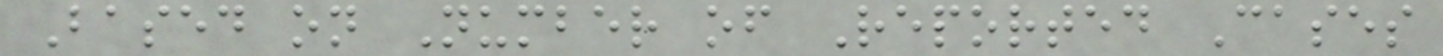Based on Number of Reported Cases
